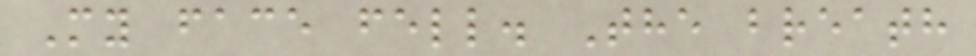My face fell. The breath
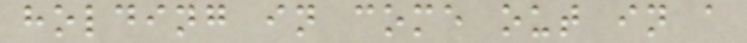holding in come out in a
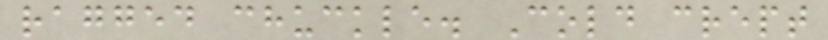ragged chuckle. Cold crept
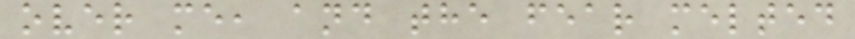over me, and the fear melted
